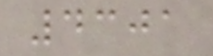4301
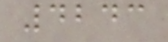4243
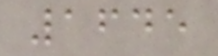1645
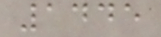1445
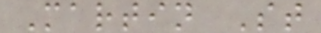Martin St
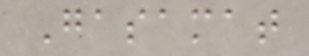Gasamat
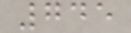745
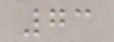73
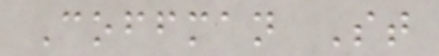Coffman St
